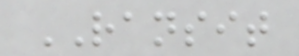RANSIT
